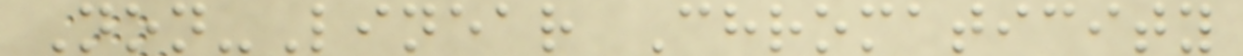Non-Linear Chromaticity
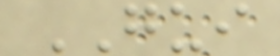GUI
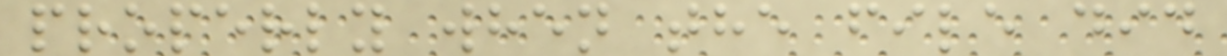properly when the file did
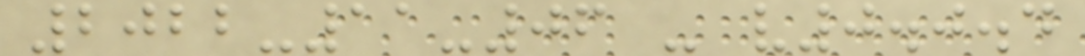2022-11-06 - v0.0.4
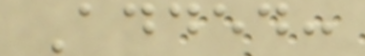Added:
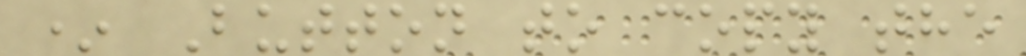* Button to copy the
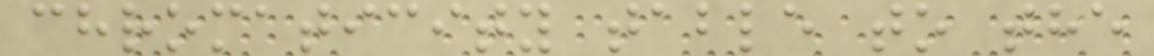chromaticity table to the
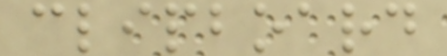clipboard
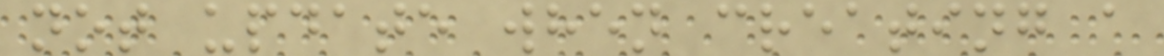not update when creating a
